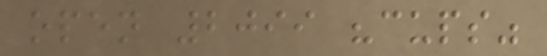open 2099 "cups"
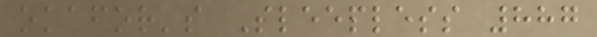okafor's Sleepless 887
